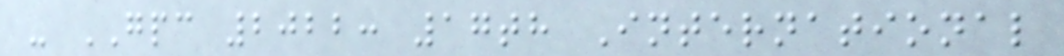- GPC 2022: 17th International
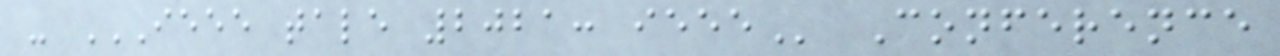- IEEE TALE 2021: IEEE Conference
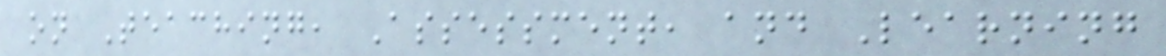on Teaching, Assessment, and Learning
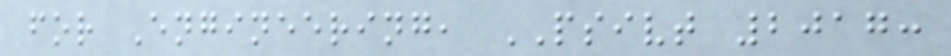for Engineering, PSIVT 2017:
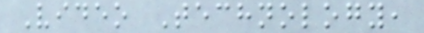Video Technology,
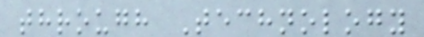through Technology
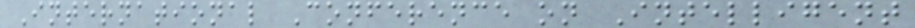International Conference on Intelligent
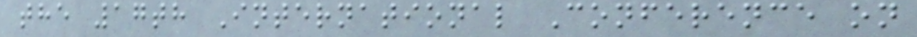the 17th International Conference on
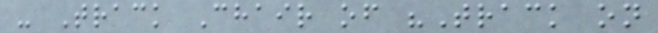- Track Chair of "Track on
